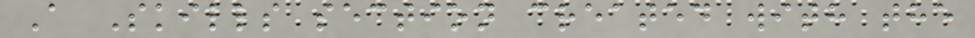A Skills section created with the
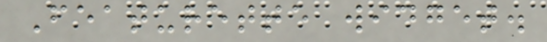Featurette widget.
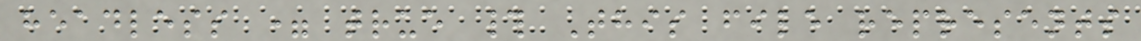headless = true # This file represents
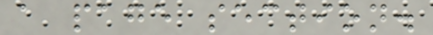a page section.
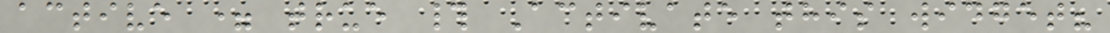active = true # Activate this widget?
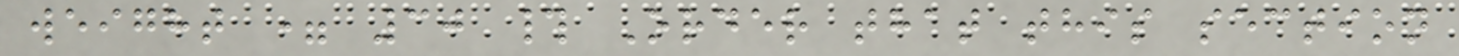weight = 30 # Order that this section
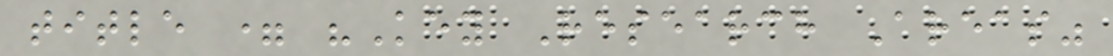title = "Key Research Areas"
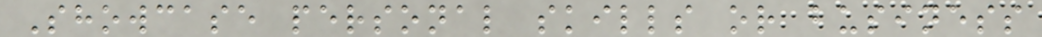Showcase personal skills or business
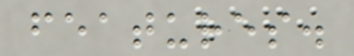features.
